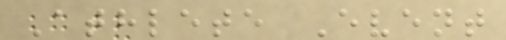Athlete Event
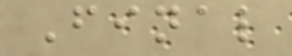Final
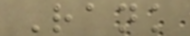Rank
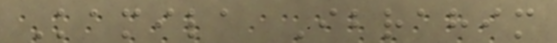Kamila Ibrahim
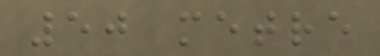50 metre
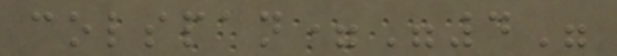colspan="4"
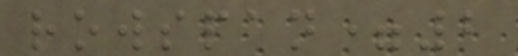rowspan=2
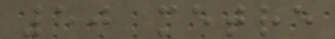50 metre
